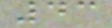43
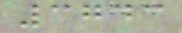3743
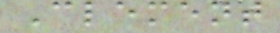Clement
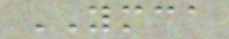YMCA
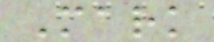Mark
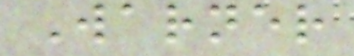Warner
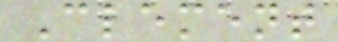Clement
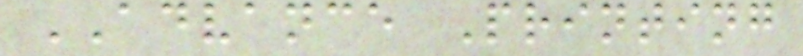ADVANCE Printing
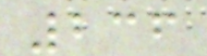236
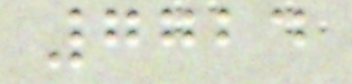7724
